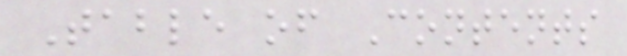Table of Contents
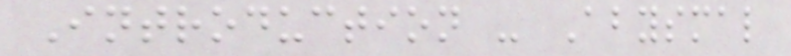Introduction - Abysmal
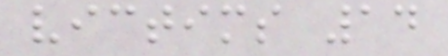victims 14
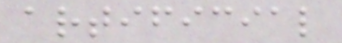artificial
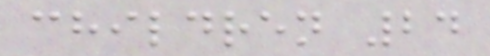children 24
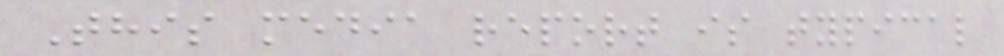This media report is typical
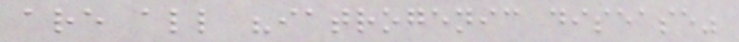are all "iatrogenic disease"
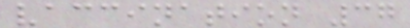vaccination 37
